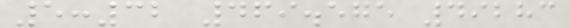5:32 469.575 49283
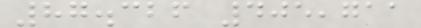87.326 405,711
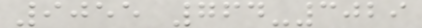9055 764-3029
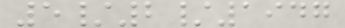5/2/1947
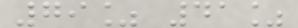79% 41%
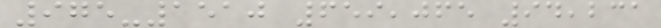975-1510 659,065 94,231
